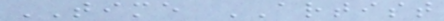TIME ARTIST
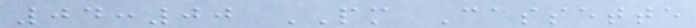04:00 PM Cassette
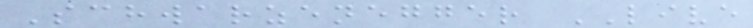Schwarzenegger LIVE
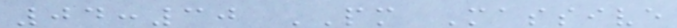04:30 PM Massive
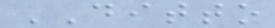DITTO
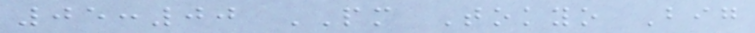05:00 PM Tokyo Big
